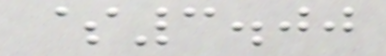$3.00
